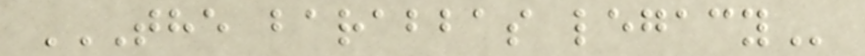THE BARABBAS LEGACY
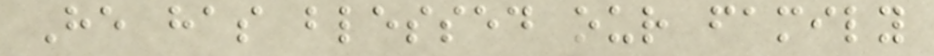He has blessed our family
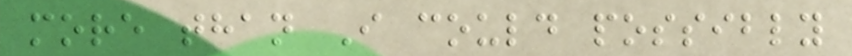more than I could possibly
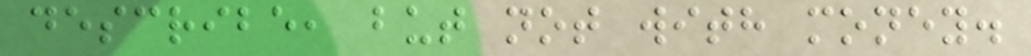describe, but not with money.
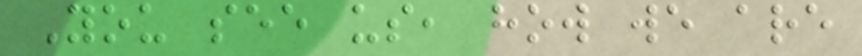You see us, how we are
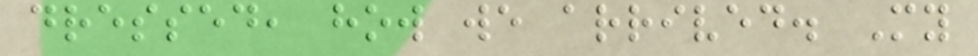dressed, how we arrived. My
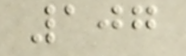107
